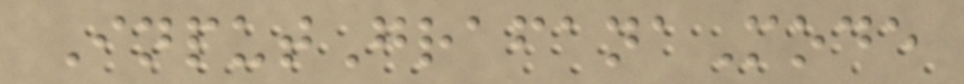InputGrafanaMode
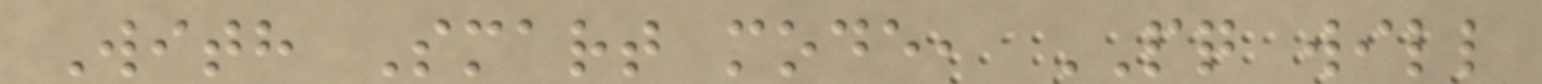With Smart mode, PQ will
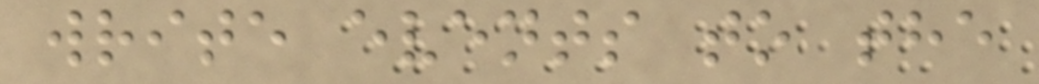write events to the
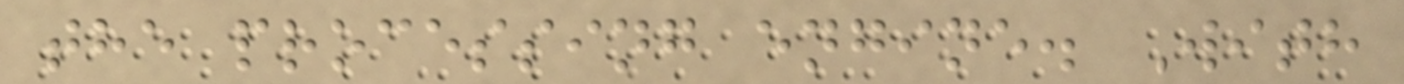the processing engine. With
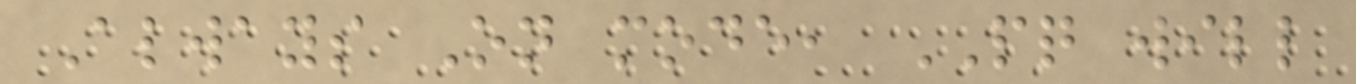Always On mode, PQ will
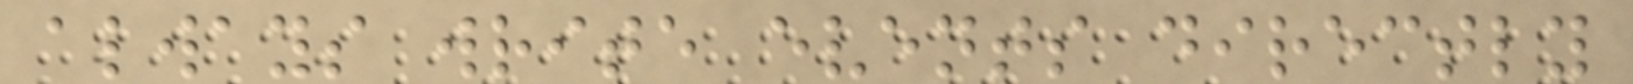always write events directly
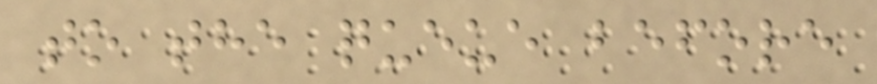to the queue before
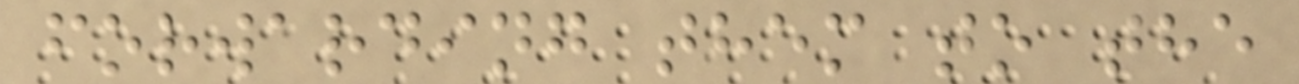forwarding them to the
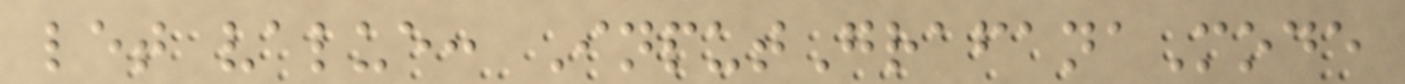let value: InputGrafanaMode
